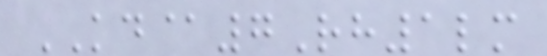KD@7Rh1lm
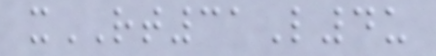xRT31L4u
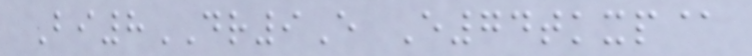Bi8DR9E E74tkxp@
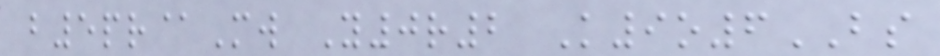b5pr@Mw Y0r2 K9o6BS
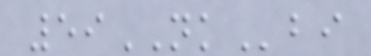59NKbi
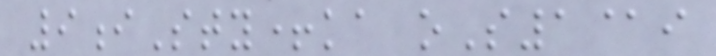9iSty+ka oS1@i
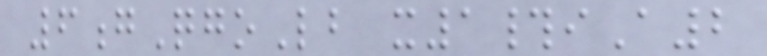6gQgoLb x1#iA2
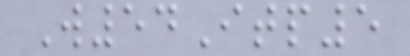W54Itp5
